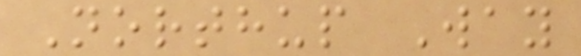Northup Way
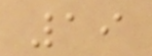19
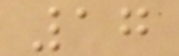17
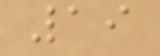19
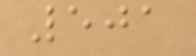501
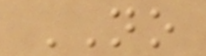NO
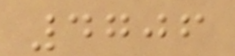4706
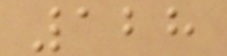128
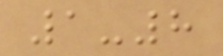1-8
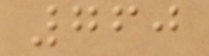760
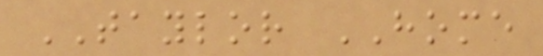TAYLOR HOME
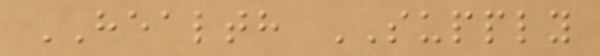HEALTH SUPPLY
